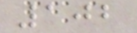102
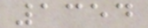1354
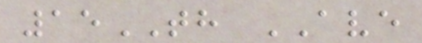15TH AVE
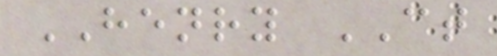HENRY CT
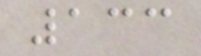133
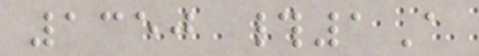1350 #1A
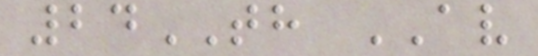24TH AV
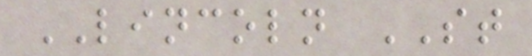LINCOLN ST
